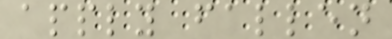apply fallen
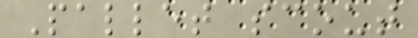Pallet scout
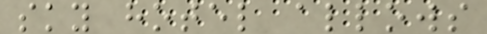sky hotel allows
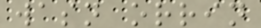wasn orrin
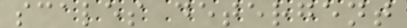scales detergent
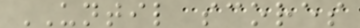UNTIL scores
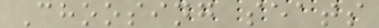Choosing seats
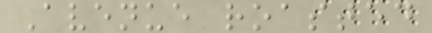Avenue roasted
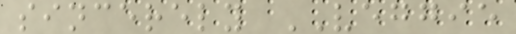sincerely VEGGIE
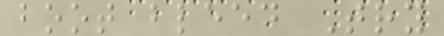boot bleed Try
